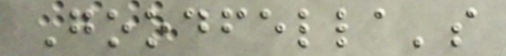Goodfella's
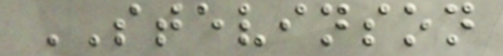STEVINSON
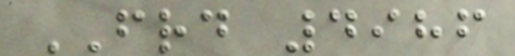FRD 4986
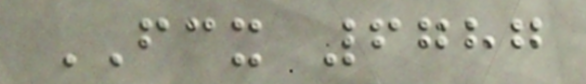FCX 6787
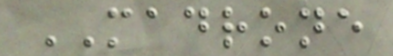MADRONE
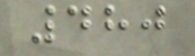480
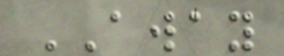AWAY
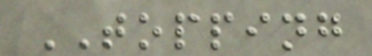TOPPING
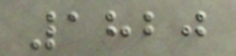1820
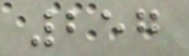257
